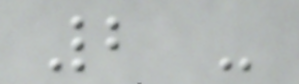2 -
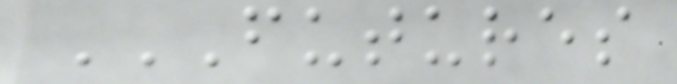FUTURES
